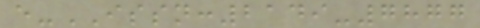e-ISSN:2149-7877
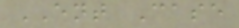ENT Case
